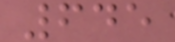645
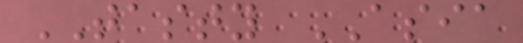TASTY ASIA
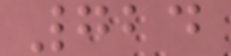724
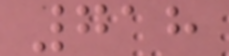718
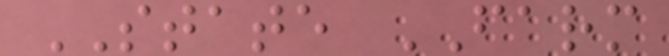STATE FARM
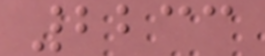2233
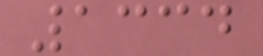1334
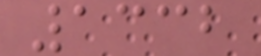1332
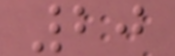20
